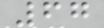67
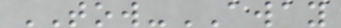TOW-AWAY
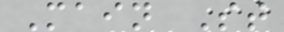Main St
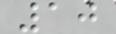10
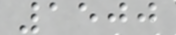1500
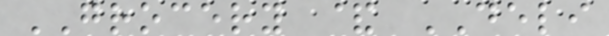GROCERY & DELI
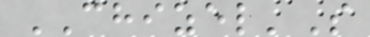CHIZEL'S
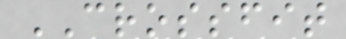CROSSFIT
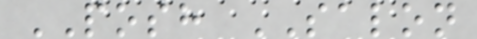POSH SALON
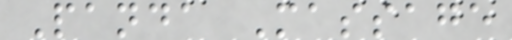Panda Massage
